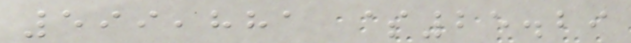599,881 $25.29
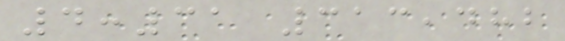4:31 313,482
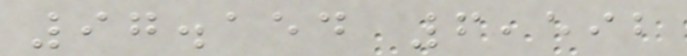97.154 6,592
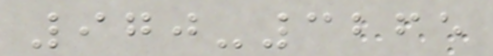970-3265
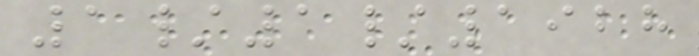1/1/1928
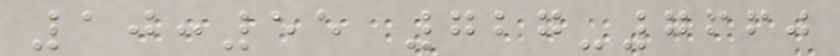10:55 727-7660
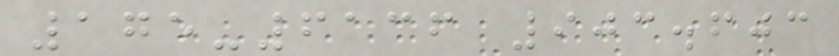175-6136 903.603
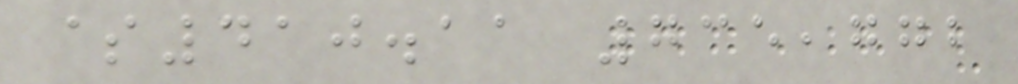$410.11 735,772
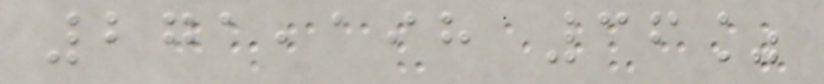271,198 36%
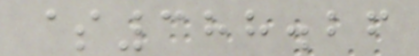$388.26
